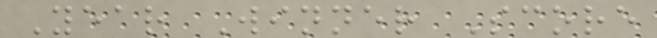Year Winner Score
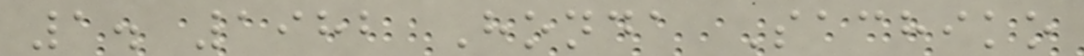1. 1982 Honda Sachiko
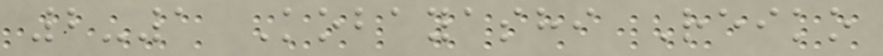2-1 Kobayashi Reiko
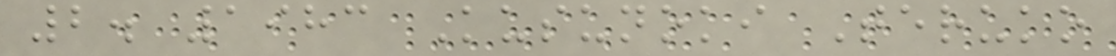2. 1983 Kusunoki Teruko
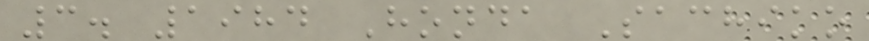3. 1984 Honda Sachiko
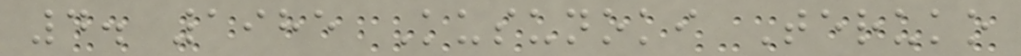4. 1985 Kusunoki Teruko
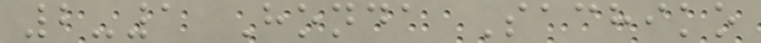2-1 Honda Sachiko
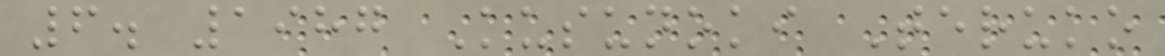6. 1987 Kusunoki Teruko
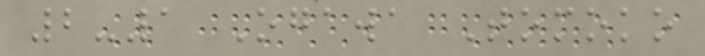2-1 Ogawa Tomoko
